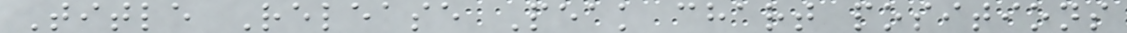Title Release Peak chart positions
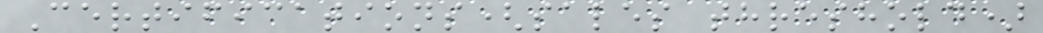Certifications(sales threshold)
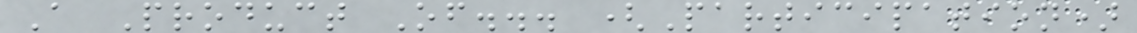A Product Of... (Participation)
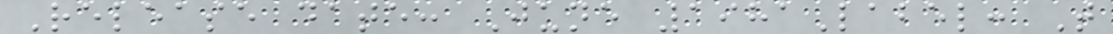Release date: June 1981Label: T
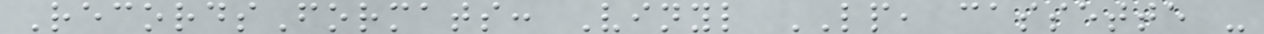RecordsFormats: Vinyl LP, cassette -
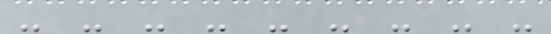- - - - - - - - -
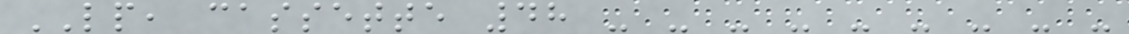LP, cassette 48 - - - - - - - - -
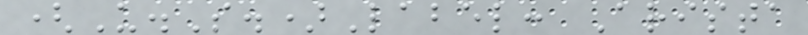(U.S.)Label: Arista
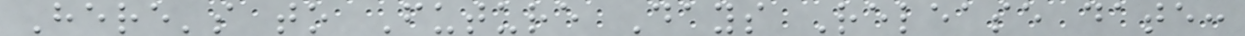Here's to Future Days Release date:
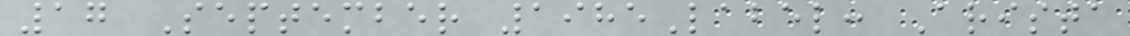17 September 1985Label: Arista
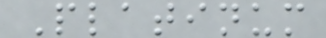Platinum
